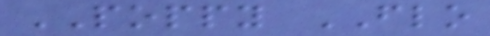POPPY FLO
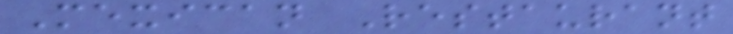Mexican Restaurant
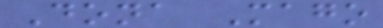Dona Mago
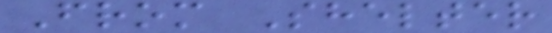From Shelter
